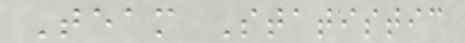Team Statistic
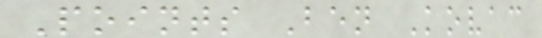Points Ben Kovac
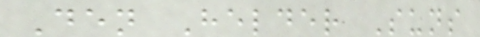Den Helder Suns
